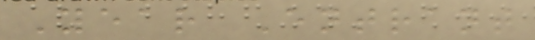Year Entrant
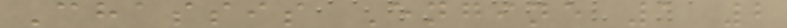Chassis Engine 1 2
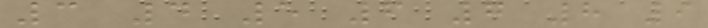3 4 5 6 7 8 9
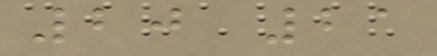20 21
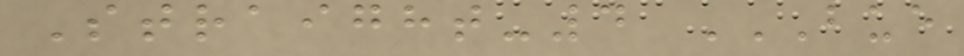Straight-4 BUE
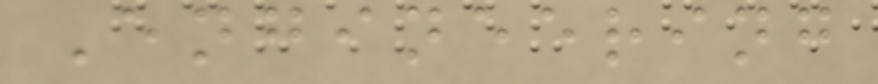Engineering
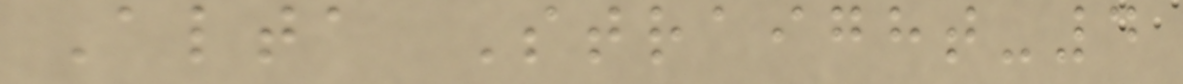Alta Straight-4
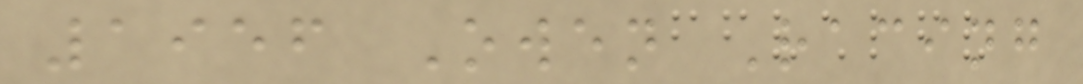1956 Owen Racing
